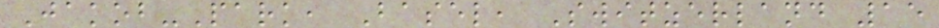Jakob-Park, Basel, Switzerland 15
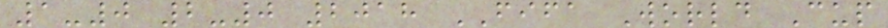1-0 2-0 2018 FIFA World Cup
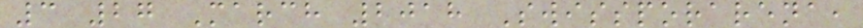3 27 March 2018 Swissporarena,
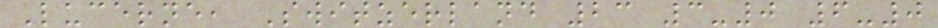Lucerne, Switzerland 23 3-0 6-0
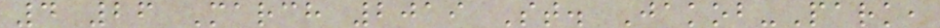4 26 March 2019 St. Jakob-Park,
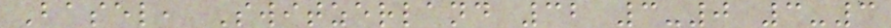Basel, Switzerland 32 3-0 3-3
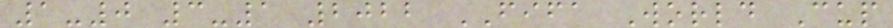1-0 3-1 2022 FIFA World Cup
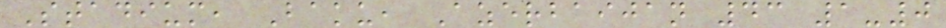Stadium, Baku, Azerbaijan 43 1-0
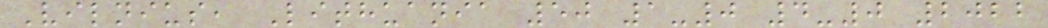Vilnius, Lithuania 50 1-0 4-0 2022
